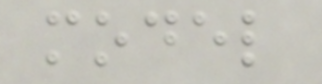model
